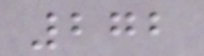272
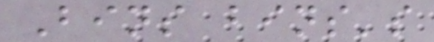Bins bins's
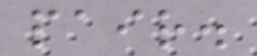pair.
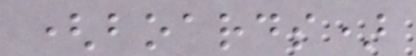(boards)
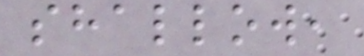shallow,
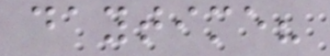daytime?
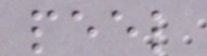peel
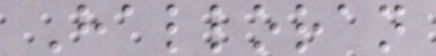Halloran
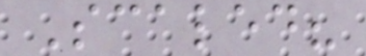Scaled?
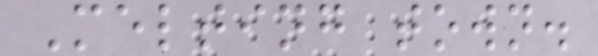Melting town.
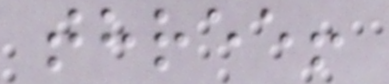three!
